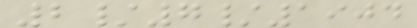2/7/1904
